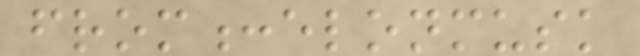from:elonmusk
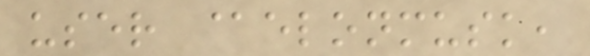user @elonmusk,
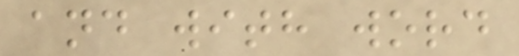and with word
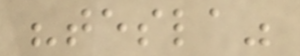"tesla"
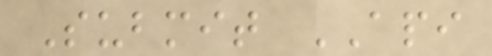Submit API
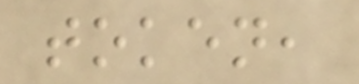token,
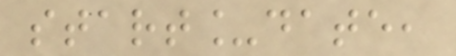start_date,
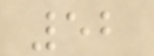52
